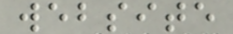website
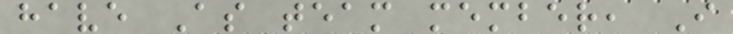have As team member, I
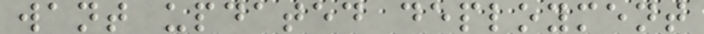want updated deployment
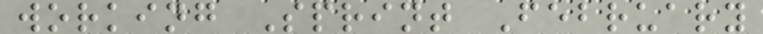working Sprint February
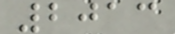2013
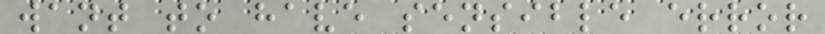want to have sensible error
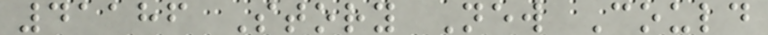41186 Story New Could
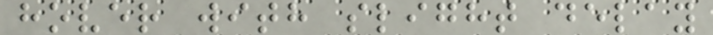hover with slight delay
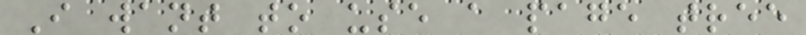I want to use a page tree
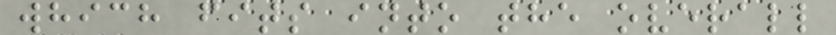which fits into the overall
